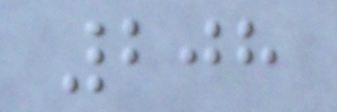208
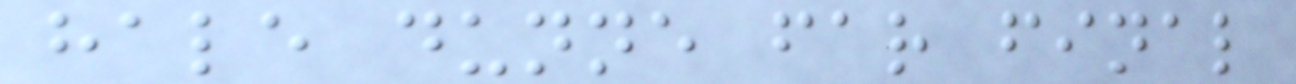hale dunne far final
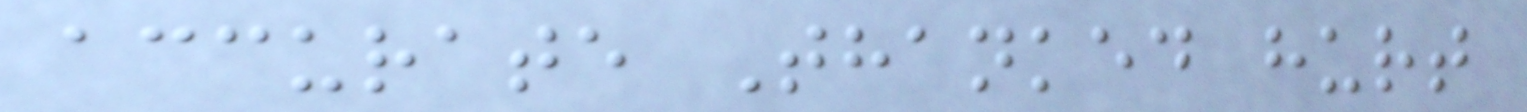accurate Thanked hurt
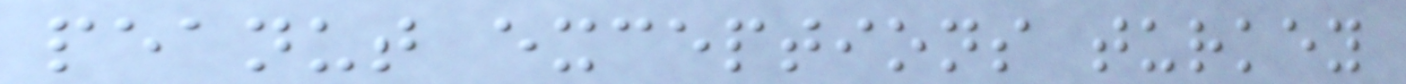peanut exceptions turkey
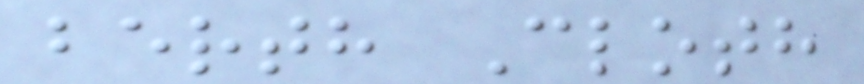berth Cloth
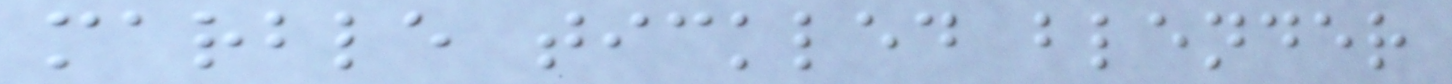marble tickled blender
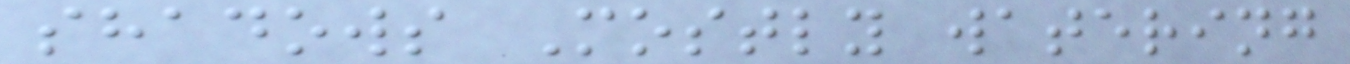shadows Mostly watering
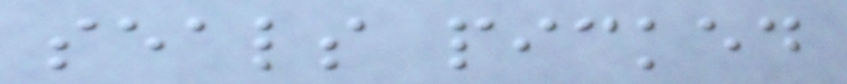seals picked
